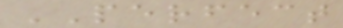PERFECT
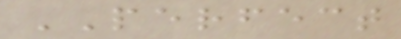PERFECT
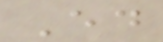Ed
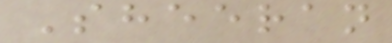Sheeran
